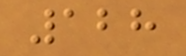128
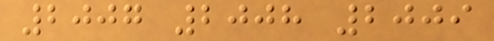2007 2008 2009
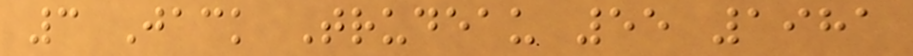3 Jack Trudeau 55 1981
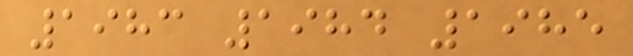1983 1984 1985
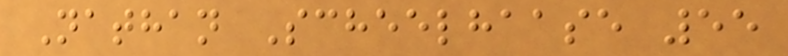Nathan Scheelhaase 55
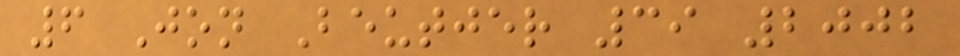6 Jon Beutjer 39 2002
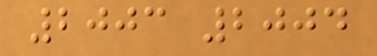2003 2004
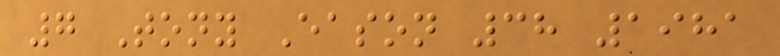7 Tony Eason 38 1981
